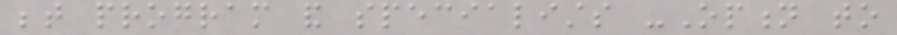between program and specialists -Option to
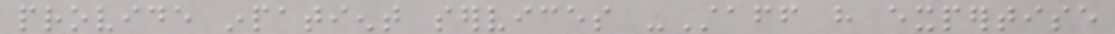provide inpatient services -Staff have expertise
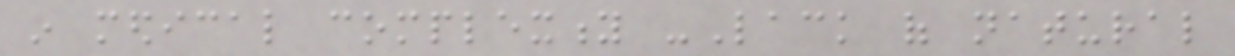in medical complexity -Lack of natural
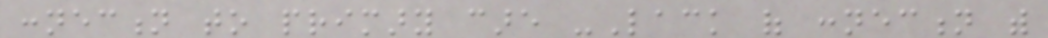connection to primary care -Lack of connection with
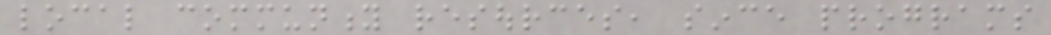local community resources, since programs
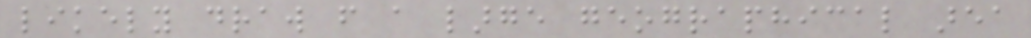likely draw from a large geographical area
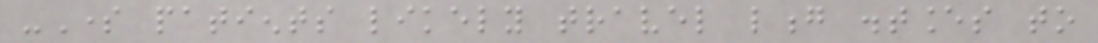-Some patients likely travel long distances to
